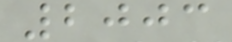2003
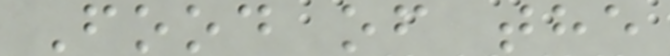Food of the
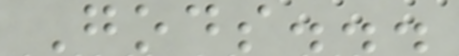Gods...
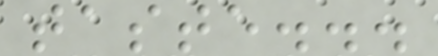taste...
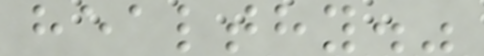healthy."
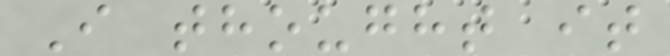I thought it
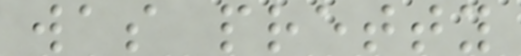was pretty
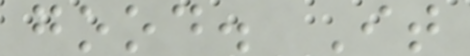good. It
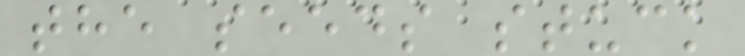the seeds stuck
